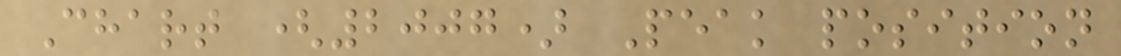Chart (2007) Peak position
